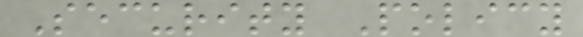Security Policy
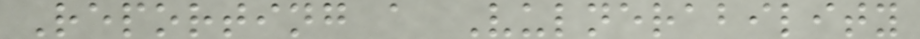Reporting a Vulnerability
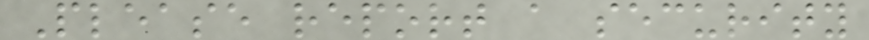Please report a security
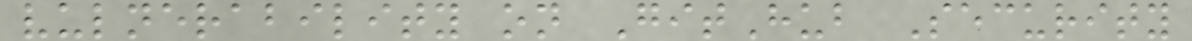vulnerability on GitHub Security
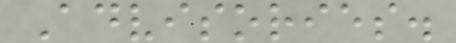Advisories.
